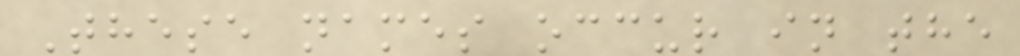These names occur in the
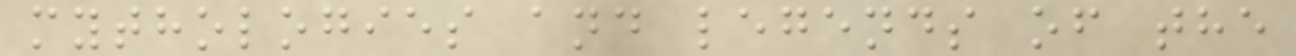mythologies and legends of the
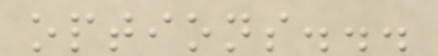options...
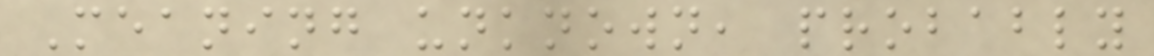Meaning unknown, probably
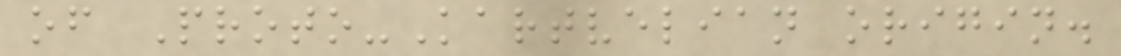of Proto-Kartvelian origin.
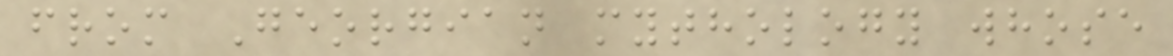from Georgian mythology whose
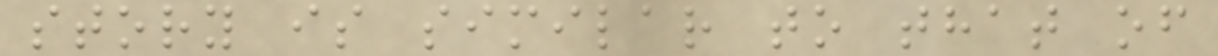story is similar to that of
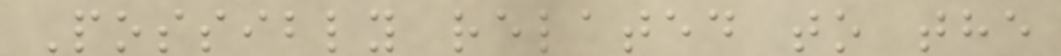Possibly related to the
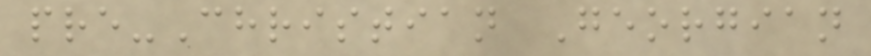pre-Christian Georgian
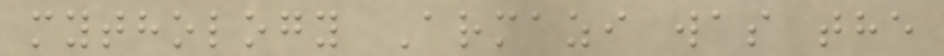mythology Armazi was the
